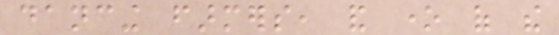dancing farmers, and one of the
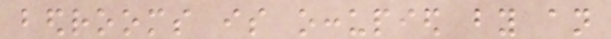bedrooms is occupied by an
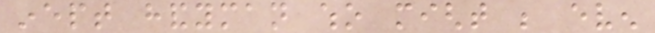inept handyman who might be even
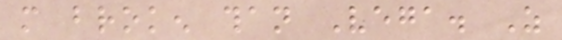more broken than Vega. As
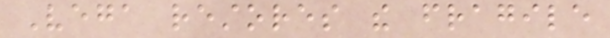Vega restores the fragile
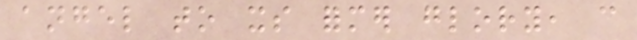angel to its former glory, can
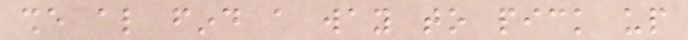she also find a way to pick up
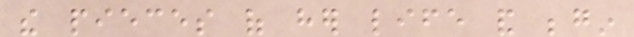the pieces of her life and begin
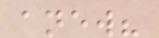anew?
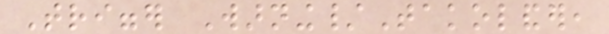Trigger Warning/Takolander,
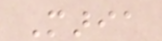Maria
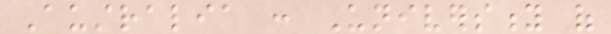Australia : University of
